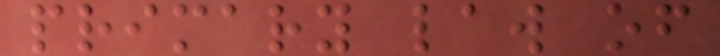primary law of
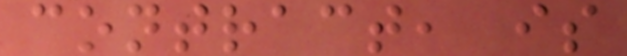contract, is
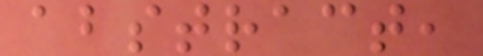abstract,
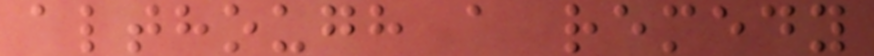although a remedy
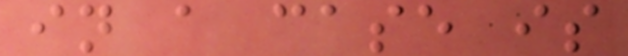in a case is
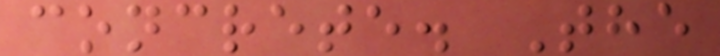concrete. The
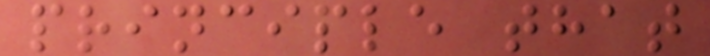principle that
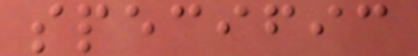specific
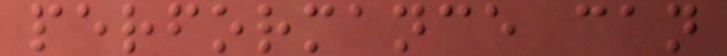performance can
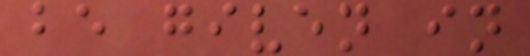be given in
